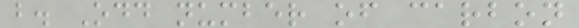b. Odd number of carbon
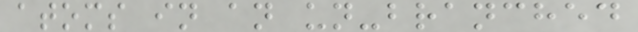atoms in an un-branched
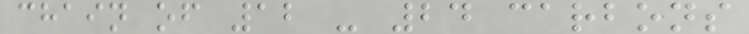chain of 12 - 24 carbons
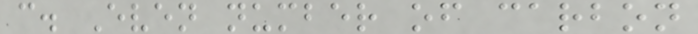c. Even number of carbon
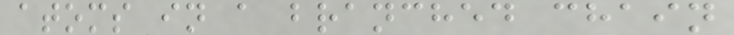atoms in a branched chain
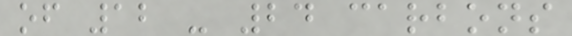of 12 - 24 carbons
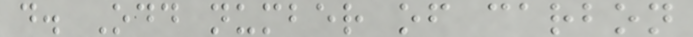d. Odd number of carbon
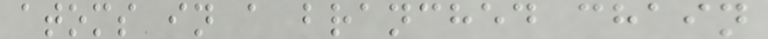atoms in a branched chain
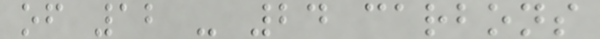of 12 - 24 carbons
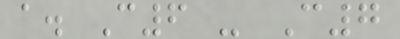a. C6 - C7
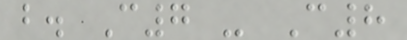b. C7 - C8
